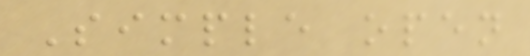Simple open
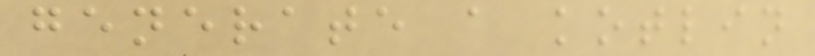generate a kotlin
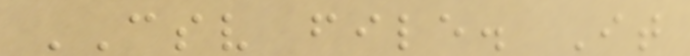CSV file. It
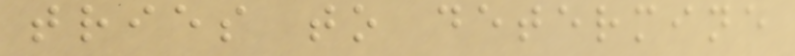tries to determine
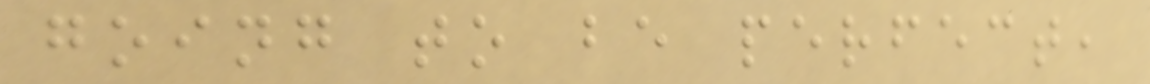going to be perfect,
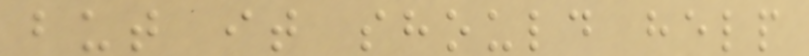but it should help
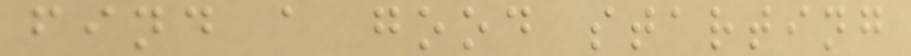find a good starting
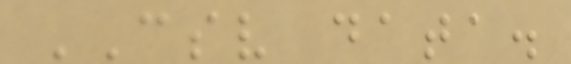CSV data.
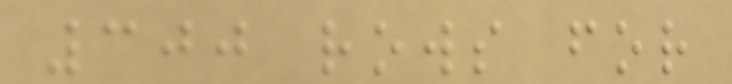300 rows for
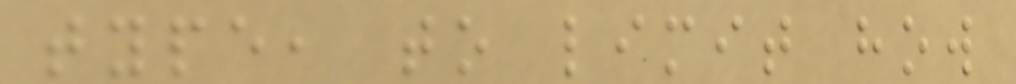type, to limit how
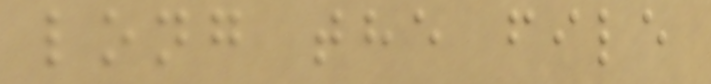long the file
